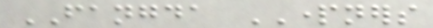FANGDA PARTNERS
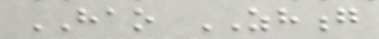HAO ZHONG
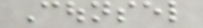Counsel
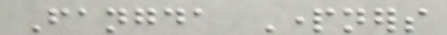Fangda Partners
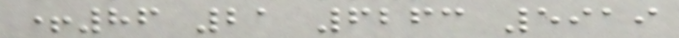+86 21 6263 5919
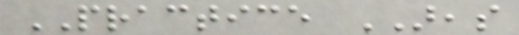PRACTICE AREAS
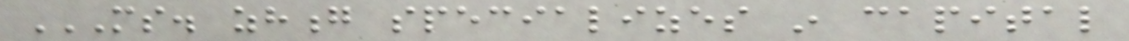MS. ZHONG SPECIALIZES IN CAPITAL
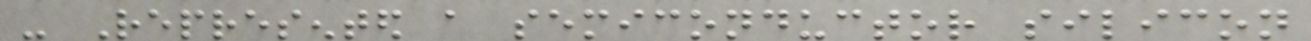- Represented a semiconductor silicon
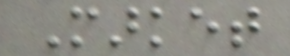Market
